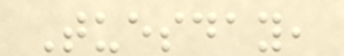Tuesday,
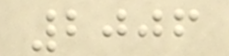2006
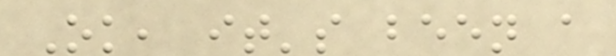Ok, it's been a
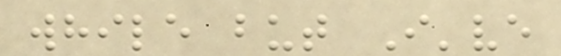while but I've
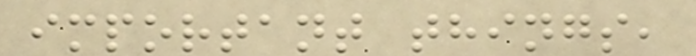important things,
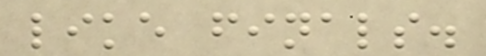like finals.
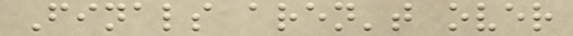Finals aren't over
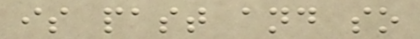is past and so
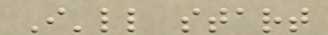I'll start
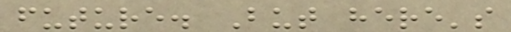future. But here's
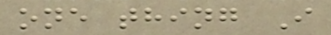one thing I
